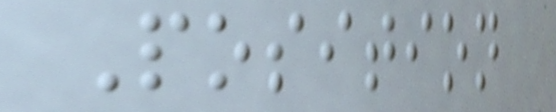Position
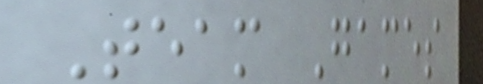Team Games
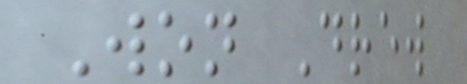Won Drew
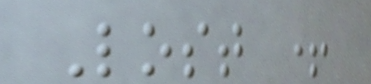Lost +
